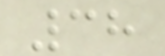38
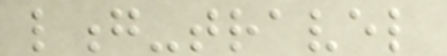long-travel
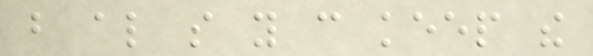but also so you can keep the
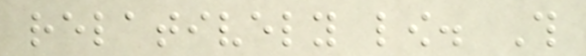relatively low. This
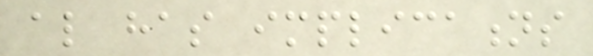also has implications
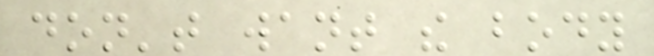don't want the body
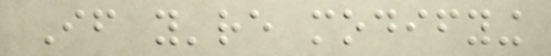If you're modifying
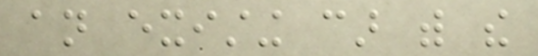an existing car with the
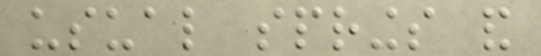usual springs and
